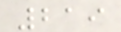219
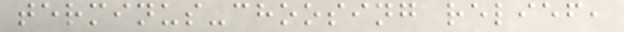terminus-choosing relief,
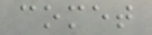comet
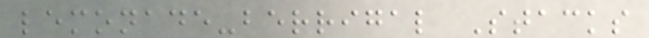lemonade-berrigal Stacks
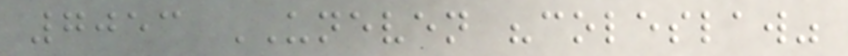7053 UNEVEN "coleslaw"
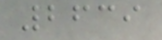2639
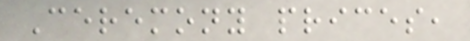Ceremony prices,
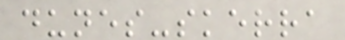dunes-skerra
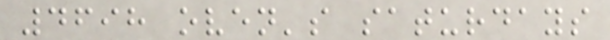4698 oven's saturdays
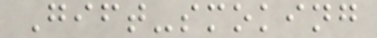Gift-smoking
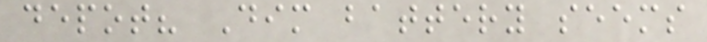depot? Dim battery seems
